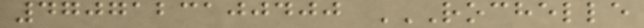4707123100400 ROCHELLE
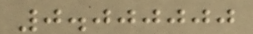0.000000
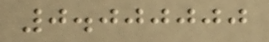0.000000
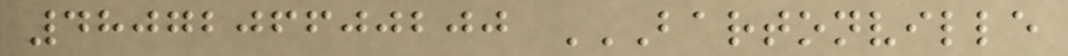4807206600200 BARTONVILLE
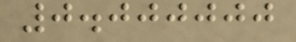0.000000
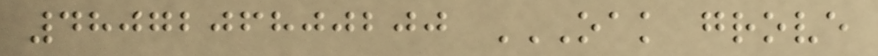4807206800200 OAK GROVE
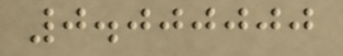0.000000
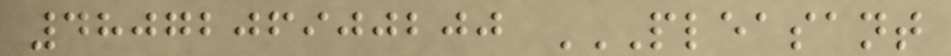4807206900200 PLEASANT
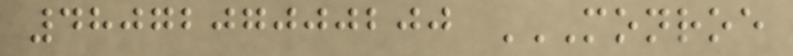4807207000200 MONROE
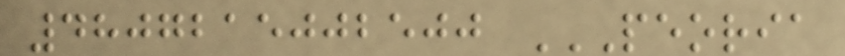4807215002500 PEORIA
